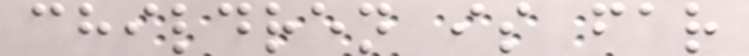children is far
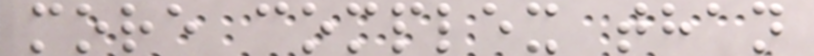more complex than
